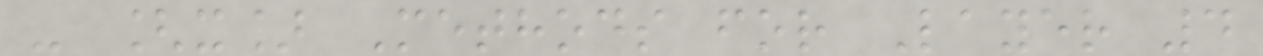- [x] Methods for Layer 4
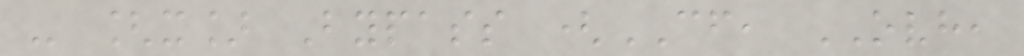- [x] Bypass (CF, OVH,
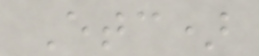Etc)
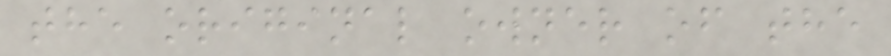the original owner of the
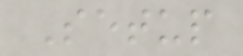Setup
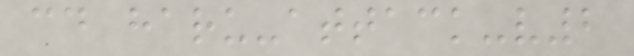cd haru-attack-v2
